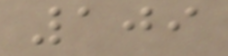109
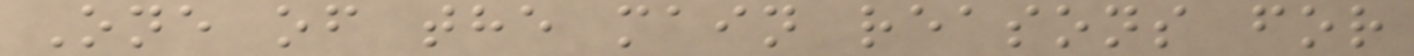One of the main reasons for
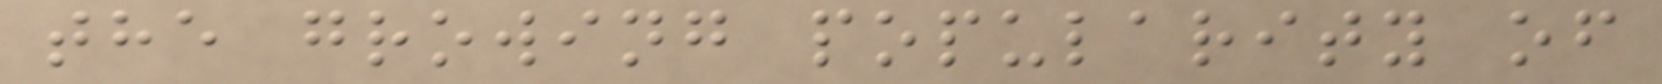the growing popularity of
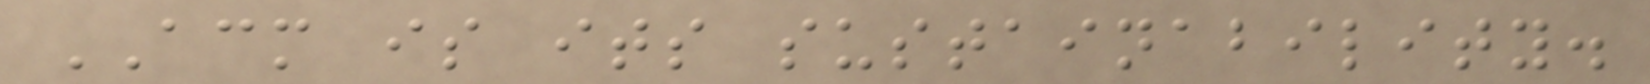ACM is its sustainability.
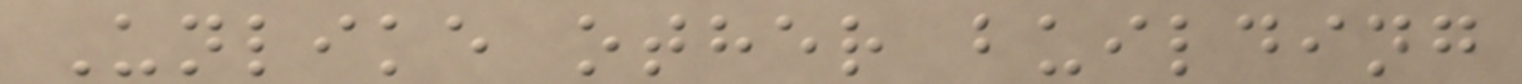Unlike other building
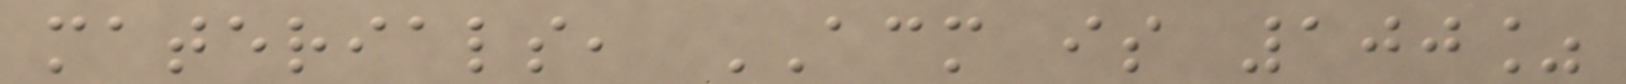materials, ACM is 100%
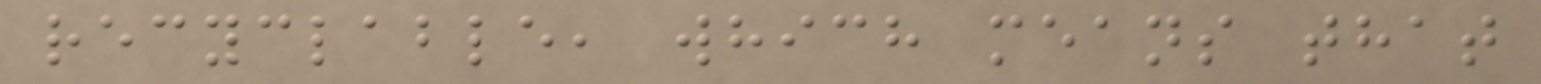recyclable, which means that
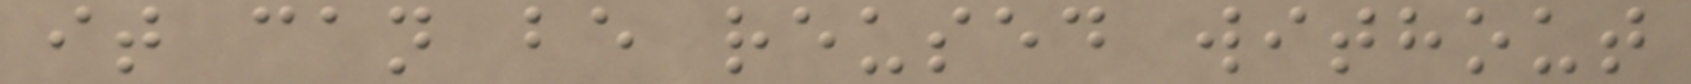it can be reused without
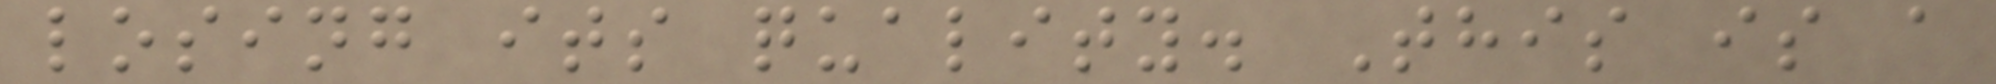losing its quality. This is a
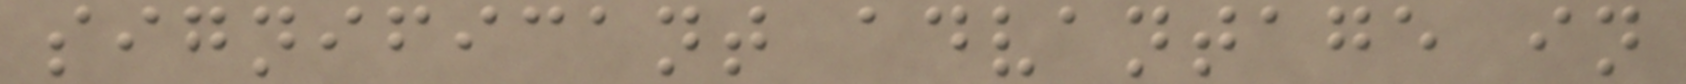significant advantage in
